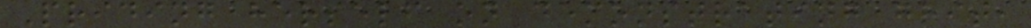Priding herself on demonstrating grit,
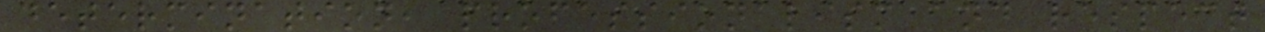determination, professionalism and respect
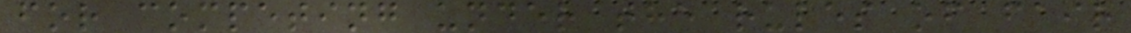for competing under the rules of fair
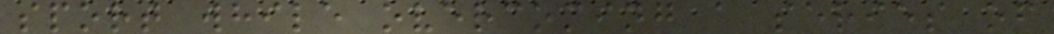sport while overcoming a series of
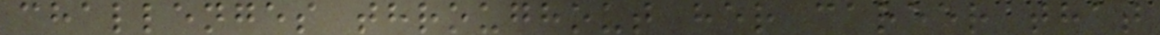challenges throughout her career that
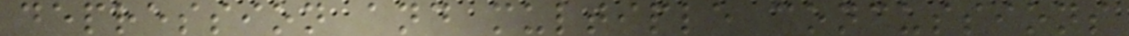depression and multiple concussions
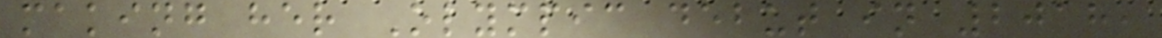making her Olympic debut in 2018,
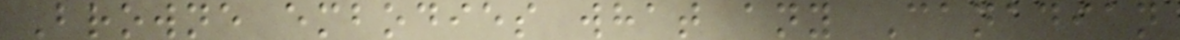Browne embodies what any Canadian
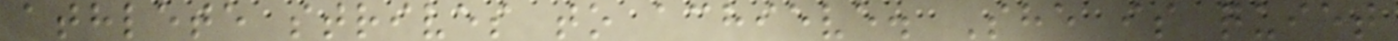athlete strives to achieve. She is quiet
